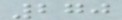270
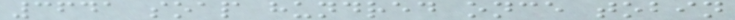3641 soap hundred once tobin
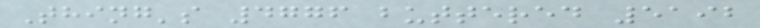Thing's 4776 buttered 5192
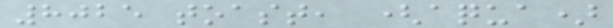8025 toast, (aqua)
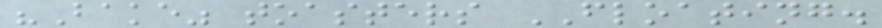"Bake" toasters FLOATING.
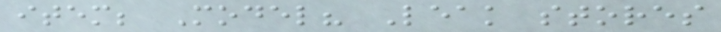item; Model? Leak stores
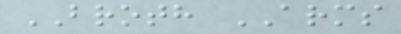BROTH ARMS
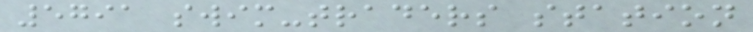5791 swim-traders station
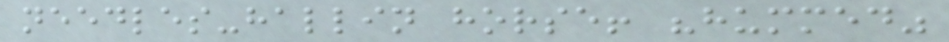needles-hallin horse! "hummed"
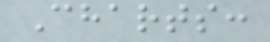Charts:
